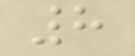8
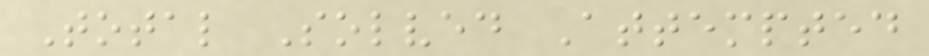Total Solved Attempted
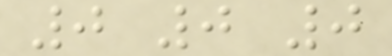0 0 0
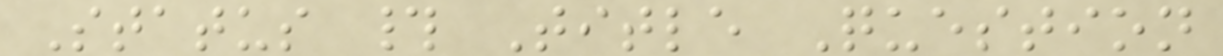Status # Title Question
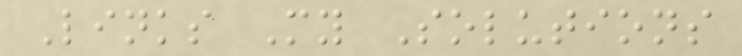Links My Solutions
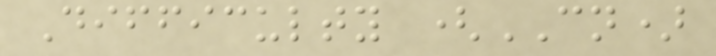Difficulty (CN)
